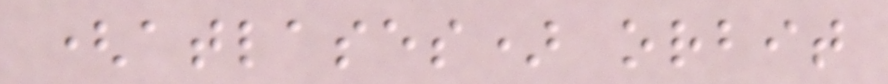(atlases) orbit
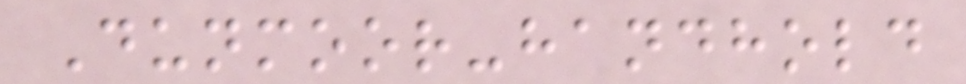Dunmoor-handhold
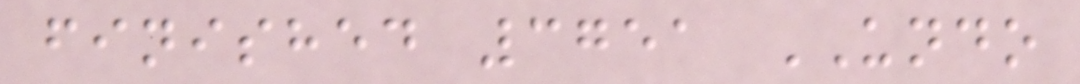finished 3751 UNDO
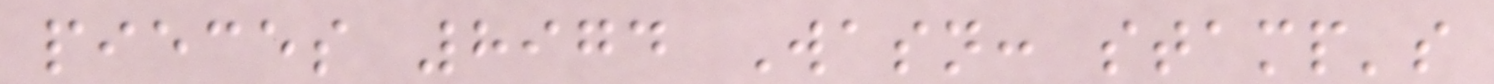pieces 8974 Wasn: stamp's
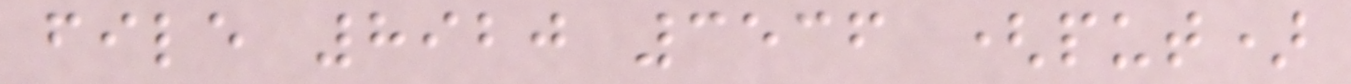file 8920 3536 (put)
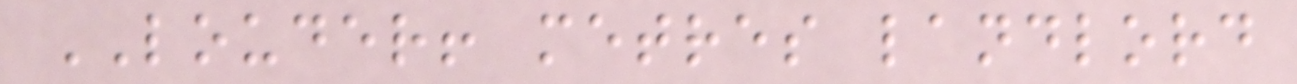LOUDER! metres landlord
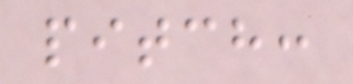pitch:
